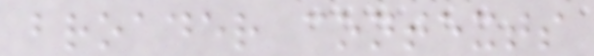broader contexts
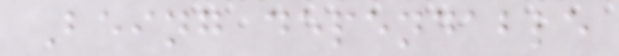Being dependable
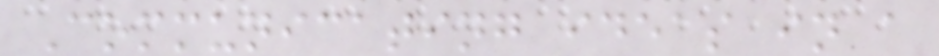Communicating ideas in a
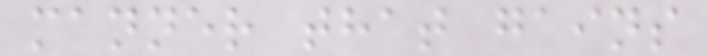manner that gains
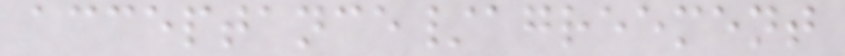acceptance/agreement
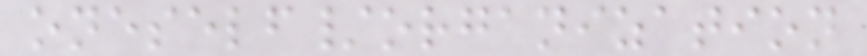oneself/organization
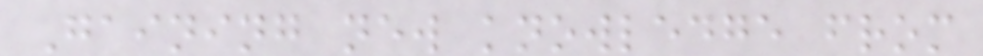Gaining new knowledge from
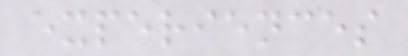experiences
